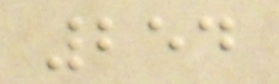254
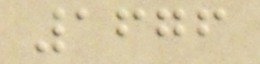1676
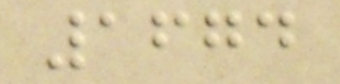1674
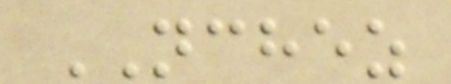NCHEZ
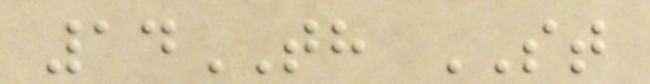14TH ST
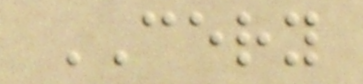CERY
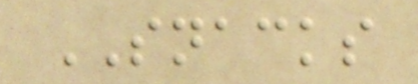SNACKS
